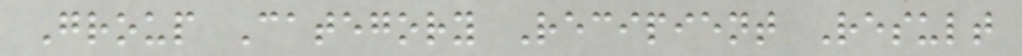Group Category Recipient Result
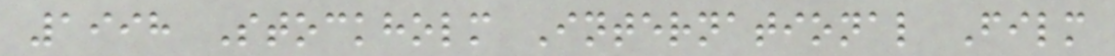1998 Stockholm International Film
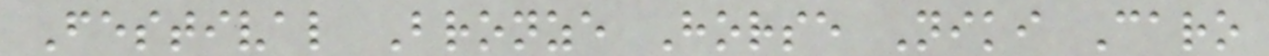Festival Bronze Horse Niki Caro
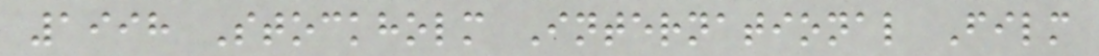1998 Stockholm International Film
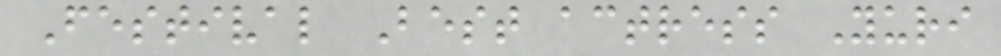Festival Best actress Yuri
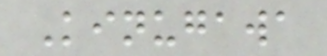Kinugawa
